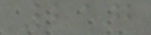217
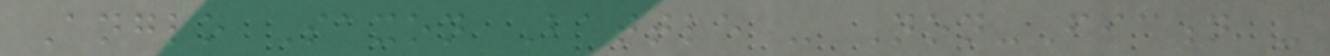Anglo Saxon Battle - Non-Fiction -
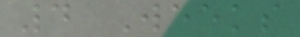4 Weeks
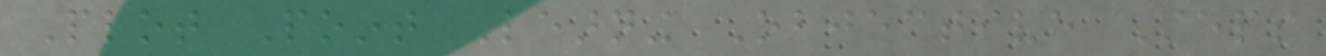Plot Point Learning Objective Steps
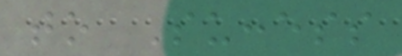to Success
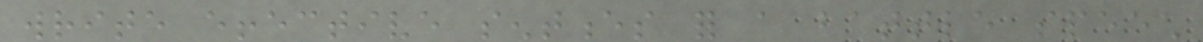write effective sentences for a battle speech
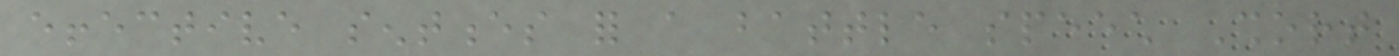effective sentences for a battle speech Short
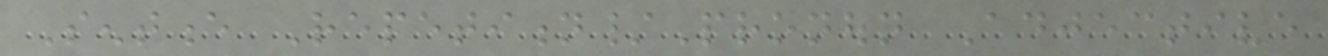Sentence Repetition/Pronoun Adjective
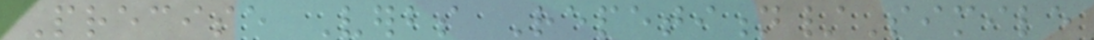Precise Verbs Repetition/Simile
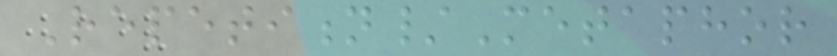Repetition/Metaphor
